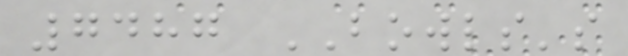7487 BOWLS's
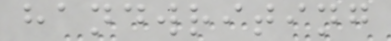handwriting
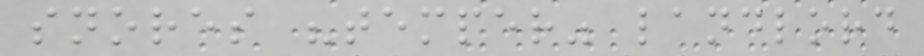snores "temper" landlord
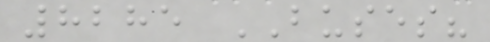8285 BUSES?
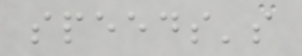speeds's
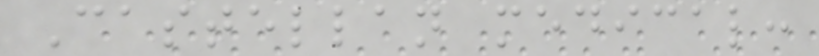Castellan medical:
